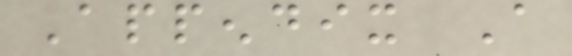Appendix A
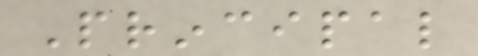Principal
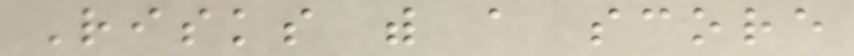Risks with a score
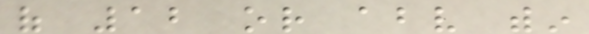of 12 or above within
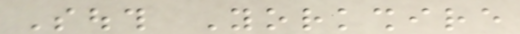South Yorkshire
